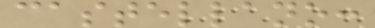castellano:
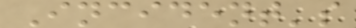Incident's
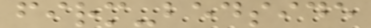firm-bedside
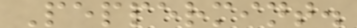Peppermint.
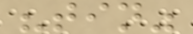"tin"
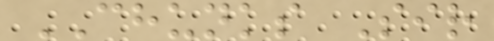CHUNKS Sir
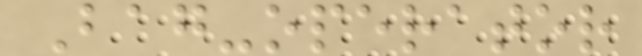Bag-operator
